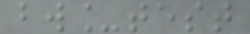bw_test
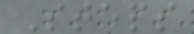Steps
